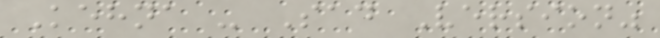Kehna - Sad Version"
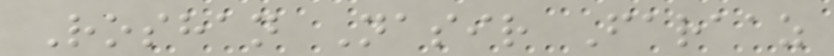Roshan Nasir Faraaz
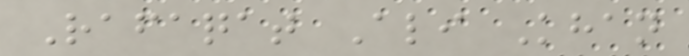Rafaqat Ali Khan
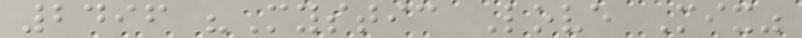2496 "Mystic Love Mix"
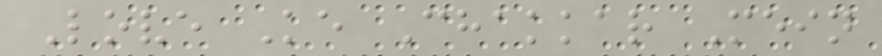Love Ke Chakkar Mein
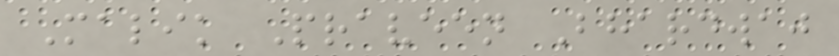Malik Praveen Bhardwaj
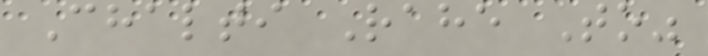Chalti Rahe To"
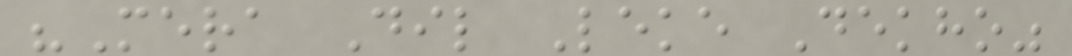"Mera Dil Leke Dekho"
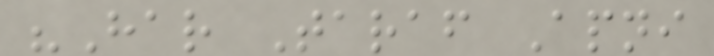"Har Taraf Apni
